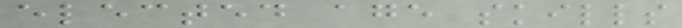elected age skills
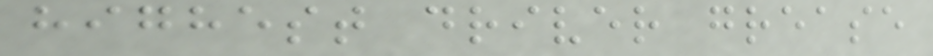highest driver grease
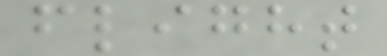flight
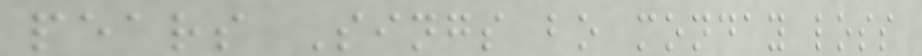pears Sings bo monday loss
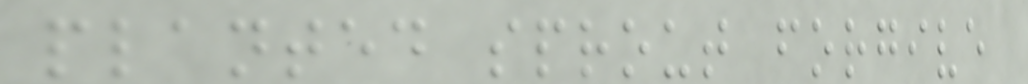planted sprout forgive
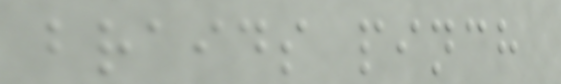braids pinch
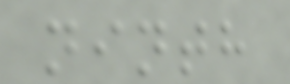ninth
